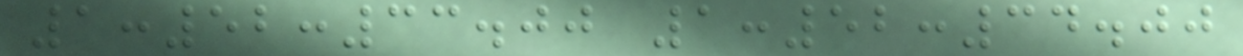1:52:33.00 1:52:34.00
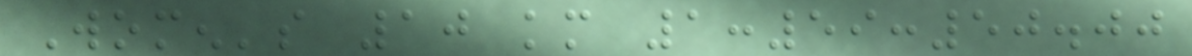Women's 10 km 1:59:50.00
